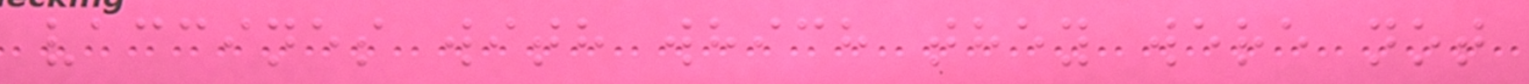vaccines with which they were not
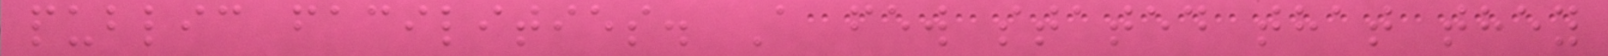public facilities. A few stated that they
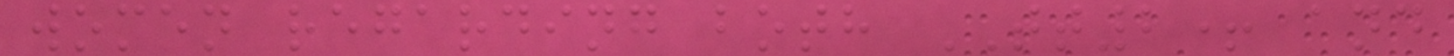women regarding both TT2+ and
